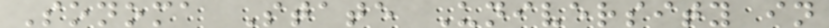Sonoma State University in
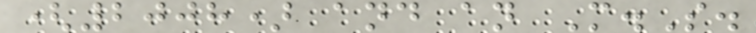(2008) and an M.S.
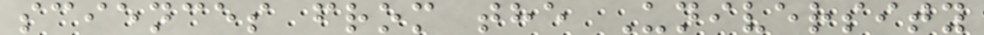sciences from the University
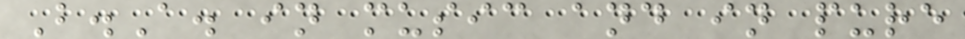B.A. in music and in pure
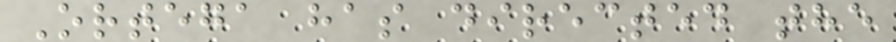Ortega has directed the
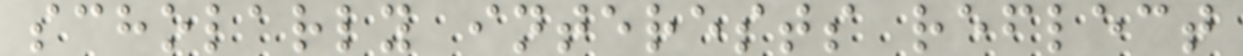scholarly interests reflect
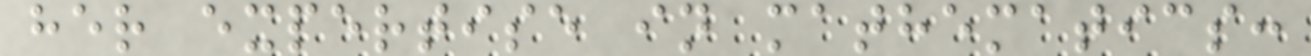her expertise in mathematics:
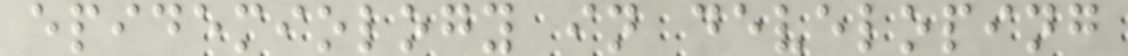epidemiology in developing
